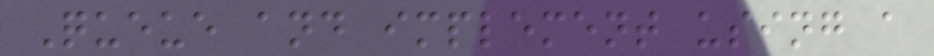Queue and implement using a
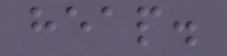heap.
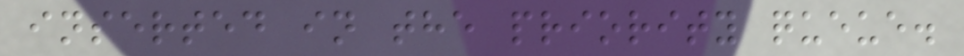inserted in the priority queue.
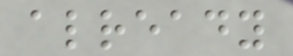already
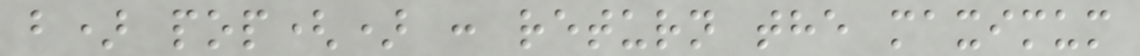b) pop() : return the maximum
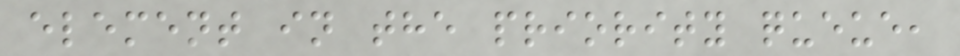element in the priority queue,
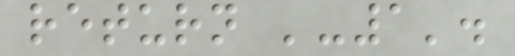return '-1'.
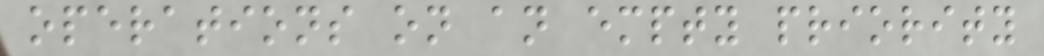operations on an empty priority
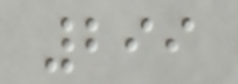299
